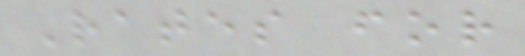Rates for
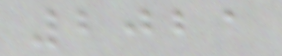2021
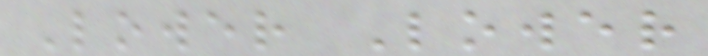Lower Lower
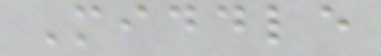Middle
